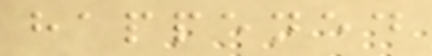happened
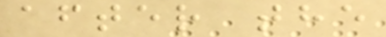after the
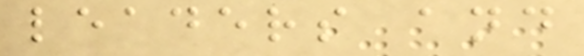leaders and
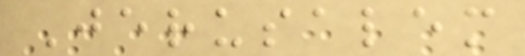Jerusalem
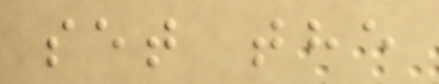set the
